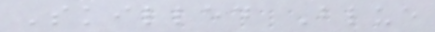Skilled Blue
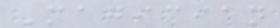Magician
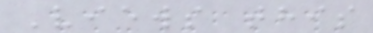Views this
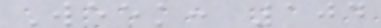Week: 104
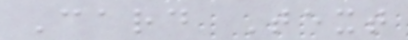Card Text
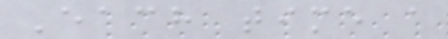Each time a
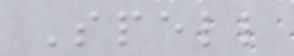Spell
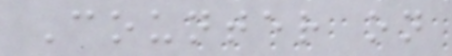Counter on
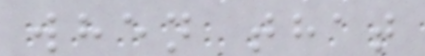when that
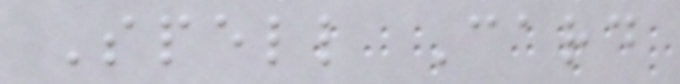Spell Card
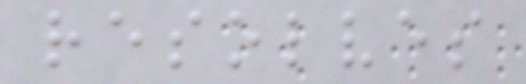resolves
